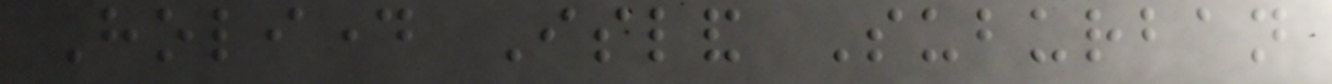Holiday Island Suburban
